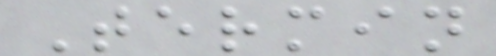Termin
